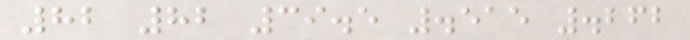82 82 39.5 .515 .262
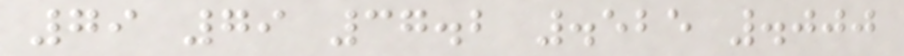79 79 37.2 .525 .000
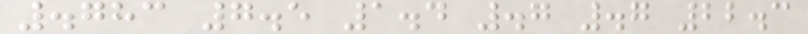.783 7.5 1.4 .7 .7 22.3
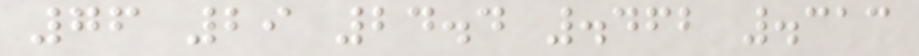76 29 24.4 .462 .313
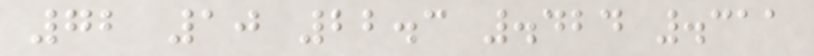72 10 22.3 .424 .311
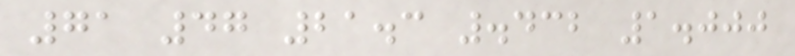71 47 21.3 .432 1.000
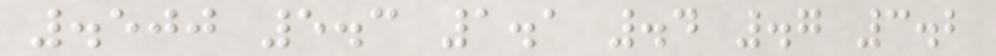.500 5.3 1.1 .4 .7 3.2
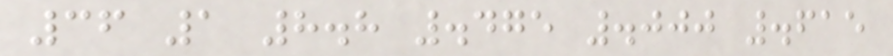36 1 8.8 .475 .000 .615
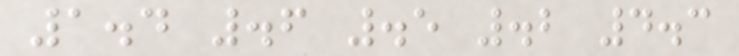1.4 .6 .5 .2 4.3
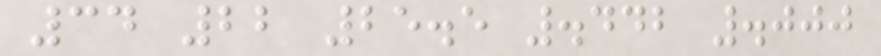34 22 25.5 .442 .000
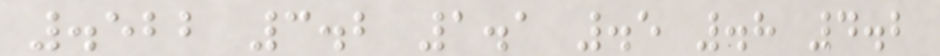.522 3.2 1.1 .5 .8 4.2
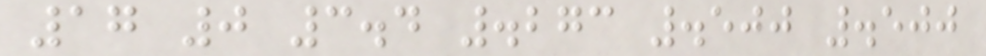17 0 3.4 .273 .500 .500
